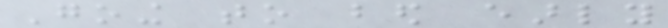Going to bed early
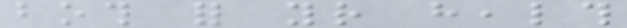both for your health
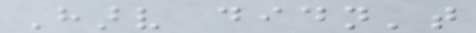Harv didn't
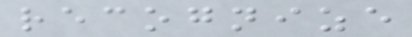recognize
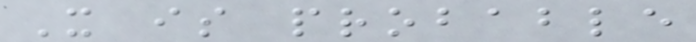It is probable
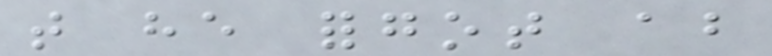that he forgot about
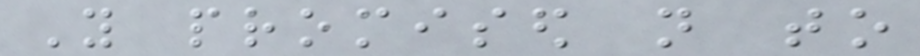You promised not to
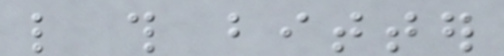like this bitter
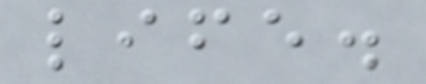life.
